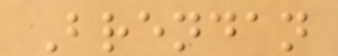Brendan
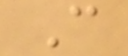C
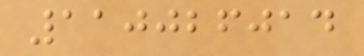110026014
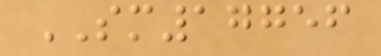SM17756
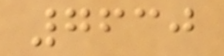7630
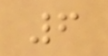6
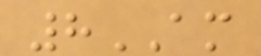8AM
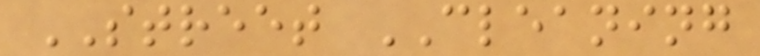STREET CLEANING
